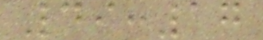49:17
